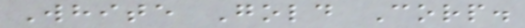White Gold Corp.
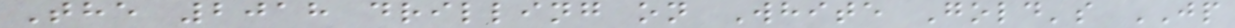The 2018 drilling on White Gold's JP
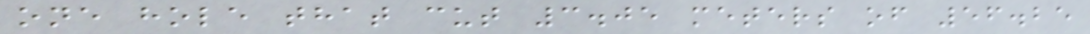one hole that cut 3.05 meters of 56.25
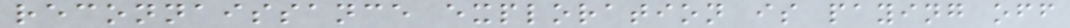reconnaissance exploration is paying off
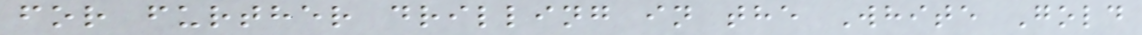for further drilling in the White Gold
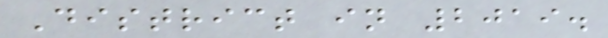District in 2019.
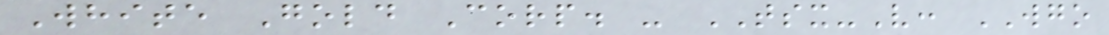White Gold Corp. - TSX-V: WGO
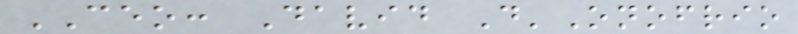CEO: David D'Onofrio
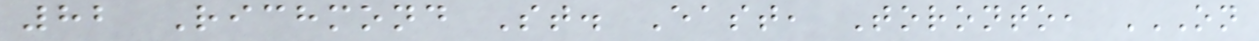82 Richmond St. East, Toronto, ON
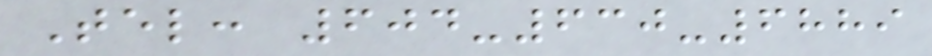Tel: 604-630-6889
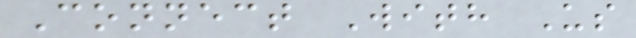Connect With Us
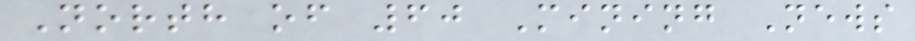North of 60 Mining News
